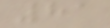81
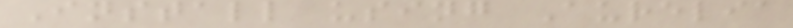Install using Aurelia
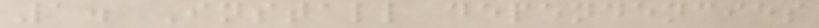1. Install dependencies
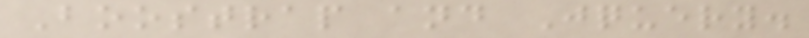Boostrap and Jquery.
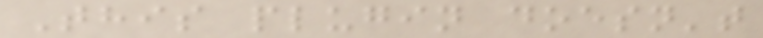This plugin doesn't
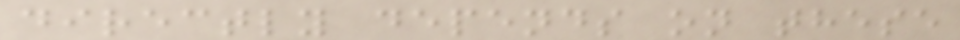directly depends on these
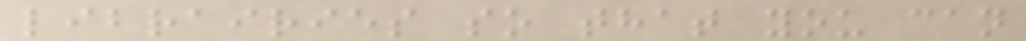librairies so that you can
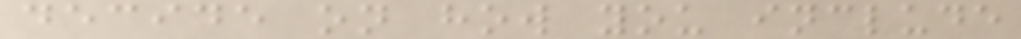decide on how you include
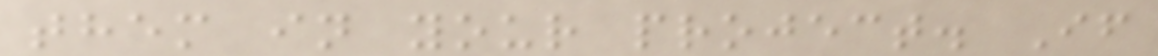them in your project. If
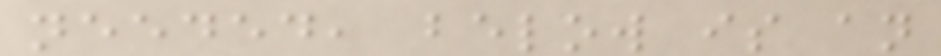needed, below is an
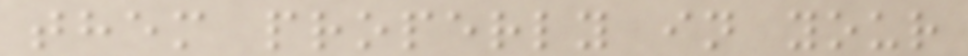them properly in your
